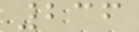236
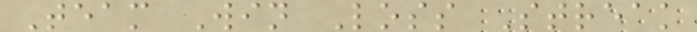Team Win Loss Streak
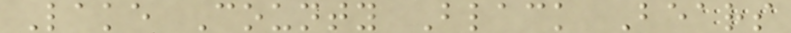Lake County Black Bears
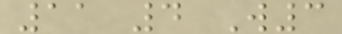11 4 W3
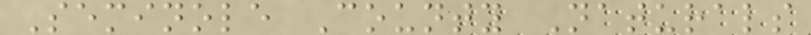Seminole County Naturals
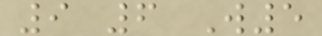9 6 W5
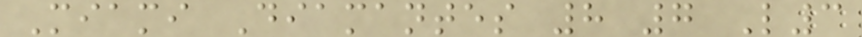Miami Diamantes 8 7 L3
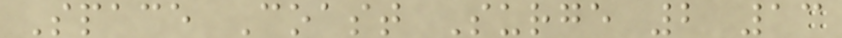Space Coast Surge 2 13
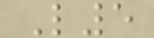L5
